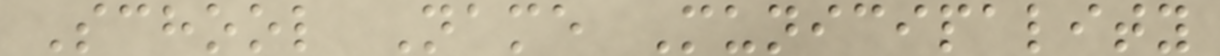School Name Municipality
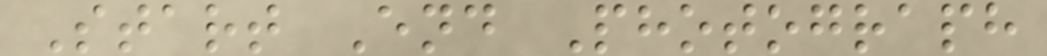Start End Photograph
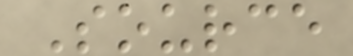Source
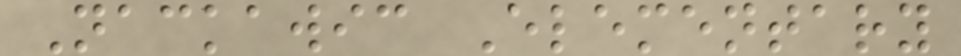Nackawic Elementary
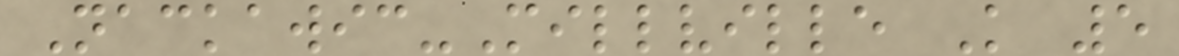Nackawic-Millville K 5
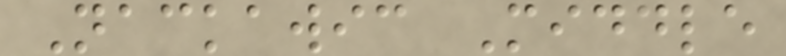Nackawic Middle
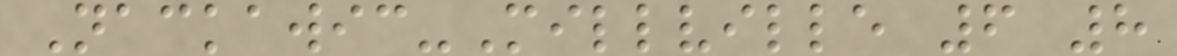Nackawic-Millville 6 8
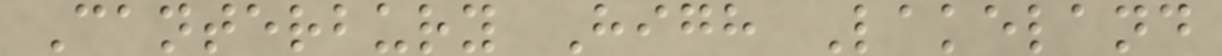Canterbury High Lakeland
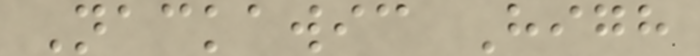Nackawic High
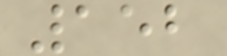152
